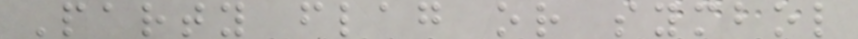Party flag or symbol
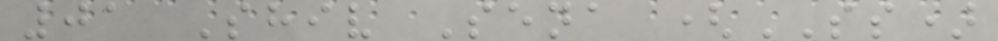01 Shiv Sena (SS)
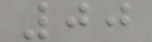00
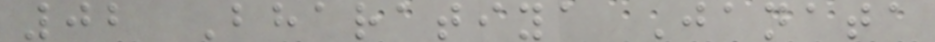02 Bharatiya Janata
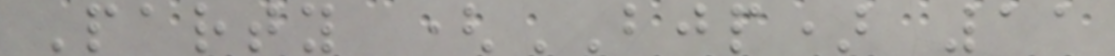Party (BJP) 11
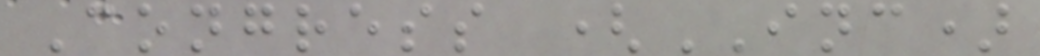Congress (INC)
